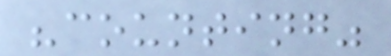"counting"
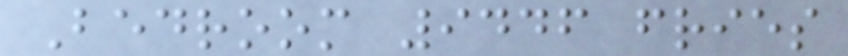Bedroom 9446 fries
